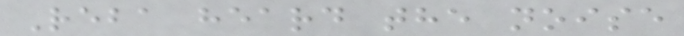Reba heard the noise
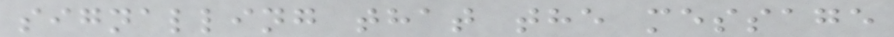signalling that the message
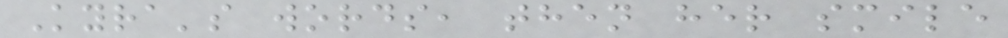Kyra's words, then her smile
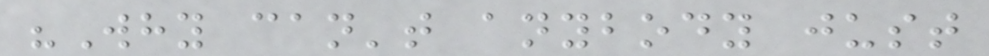"Why can't anybody just
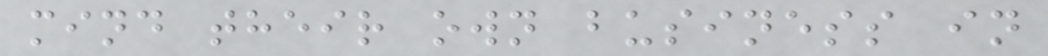mind their own business in
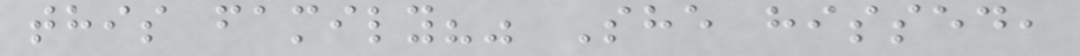this family?" She hissed,
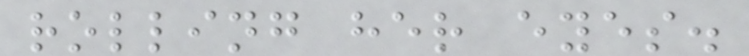rolling her eyes.
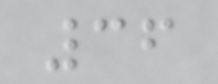36
